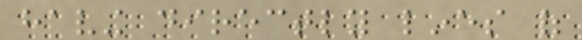having directly lines of
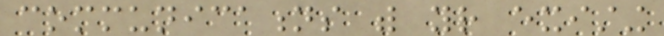communications with your existing
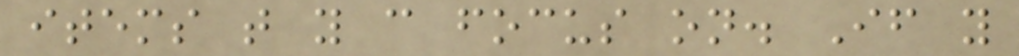items that you can focus on. If you
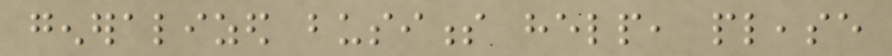generalized business help, please
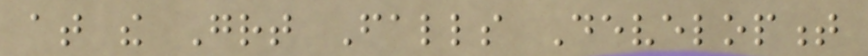at the Great Falls Development
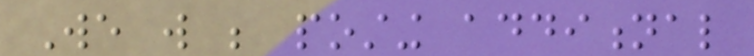We will be posting additional
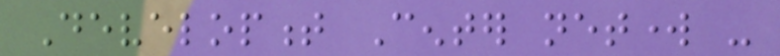Development Center network -
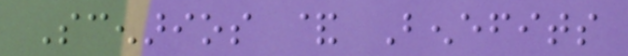Scenarios & Benefits
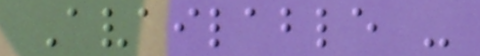Available -
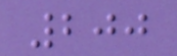200
